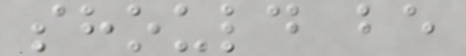should be
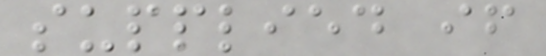supplied if
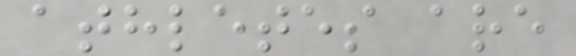athletes are
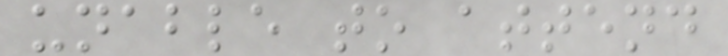unable to attend
